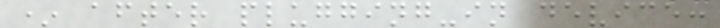* after plugging-in device:
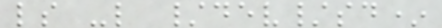ls -l /dev/sd*
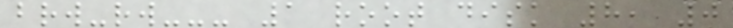brw-rw--- 1 root disk 8, 0
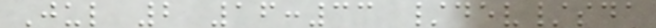Jul 2 16:33 /dev/sda
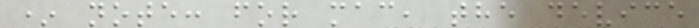* note: for mac, the device
